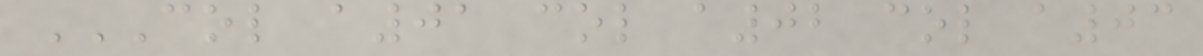COL A01 COL A02 COL A03
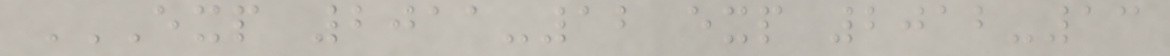EXP 2011-12 EXP 2012-13
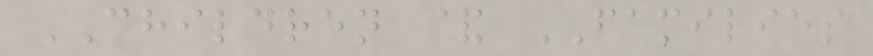CHILDREN & FAMILIES
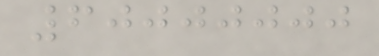60000000
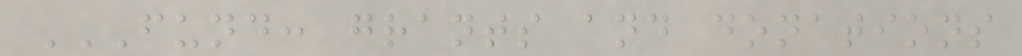FUND: GRANTS AND DONATIONS
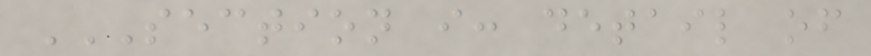SECTION I: DETAIL OF
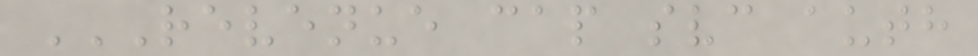REVENUE CAP SVC AUTH
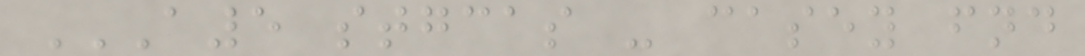A5 STGCAS - CASEY FND
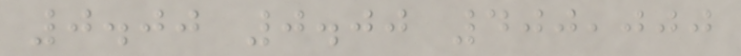0.00 0.00 400,000
